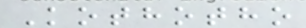Kothotho
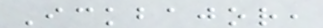Ickbajor,
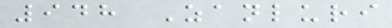948 Zanluri
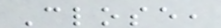Close,
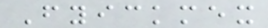Fyickmex
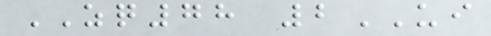ZQ78 2UI
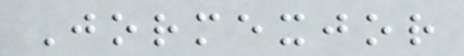Jormexjor
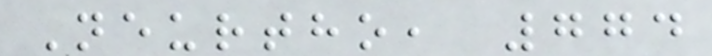Neurtho, 774
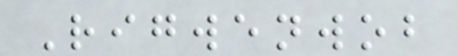Rigwenwob
